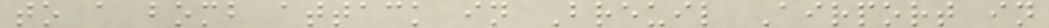to a bomb attack in Breuil Airport in
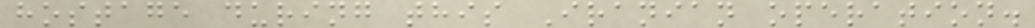hostage during this Iranian operation.
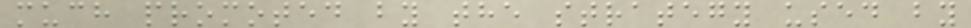much promoted by the strategy used by
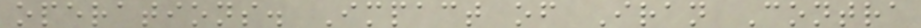operations. Impact of Iran Contra
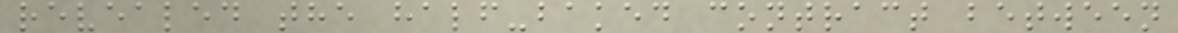revealed the half-baked contract between
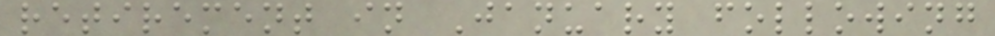retirement in January following
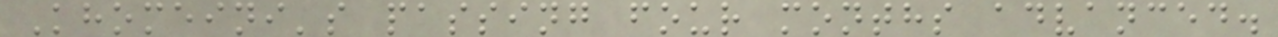Khomeini's passing four months advanced.
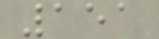151
